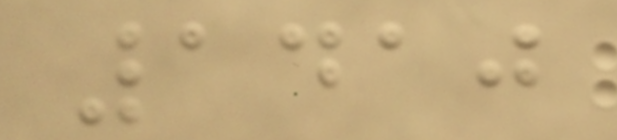1410
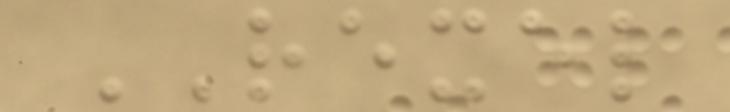REXEL
